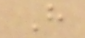H
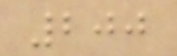200
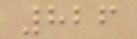826
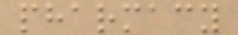pharmacy
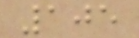105
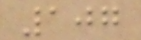107
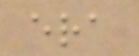era
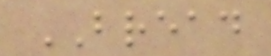BREAD
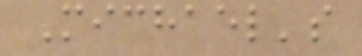Michael's
